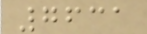7631
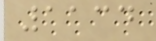1134
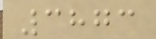3873
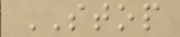STOP
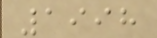1998
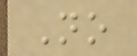No
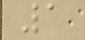1
